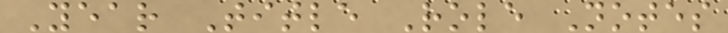Year Title Role Notes
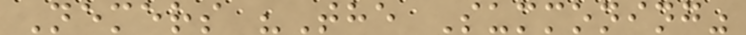Nemers "The Summoning"
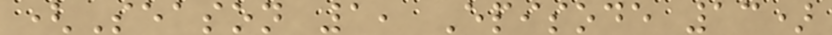(Season 1, Episode 13)
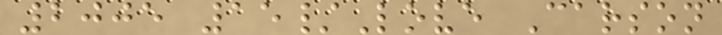2005 15/Love Carson
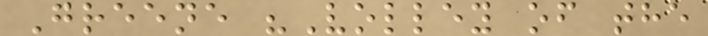Greene "Volley of the
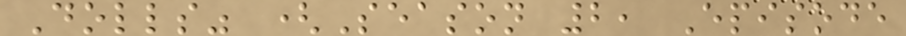Dolls" (Season 2, Episode
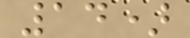14)
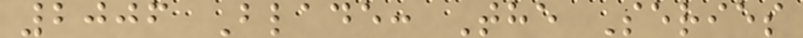2006 Blade: The Series
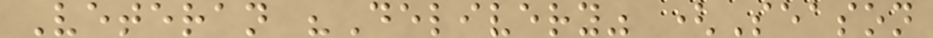Veteran "Delivery" (Season
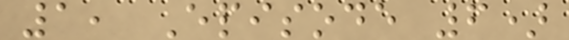1, Episode 6)
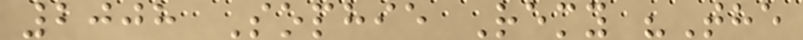2008 Sophie Remy "The
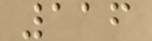116
